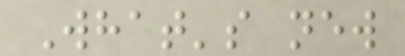What's new
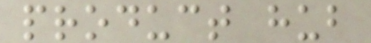product hub
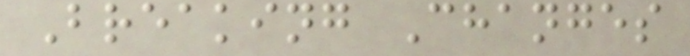Breaking Changes
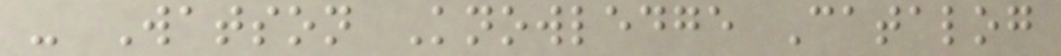- Watson Knowledge Catalog
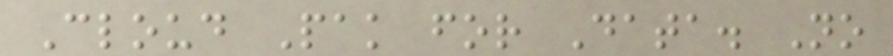Cloud Pak for Data. No
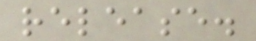release.
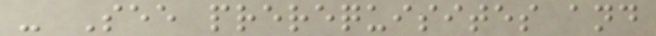- See prerequisites and
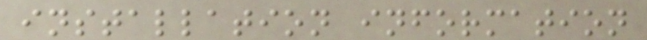installation information
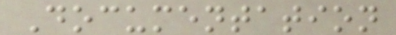Documentation
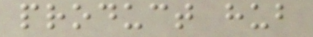product hub
